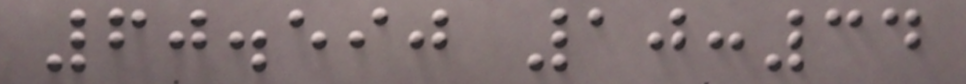60.590 10:34
